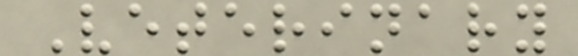Veterinary
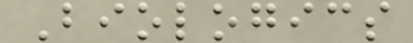Biologics
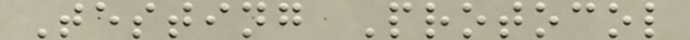Testing Protocol
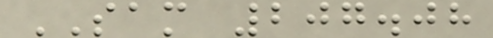SAM 207.08
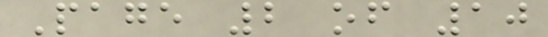Page 2 of 10
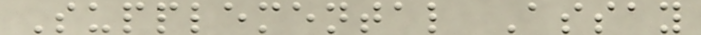Supplemental Assay
